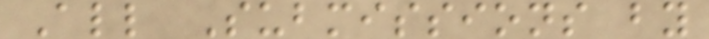All Submissions by
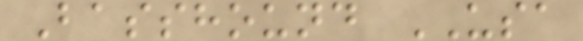Basshound USA
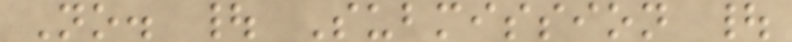No. | Submission |
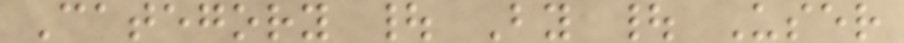Category | By | User
